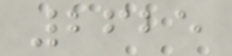2625
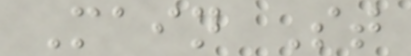Main St
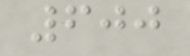600
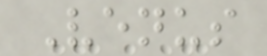Venus
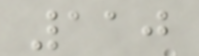110
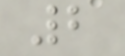2
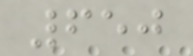650
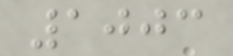1003
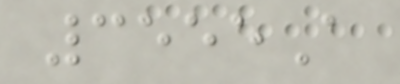3555A
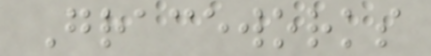Graceworks
